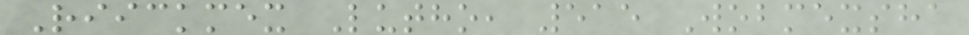Riickmex Lutho, 515 Wobmexsha
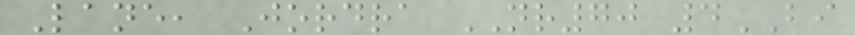Lane, Jordra NR70 4BI
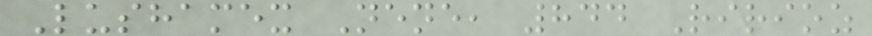Lushamex Nene, 844 Ririoz
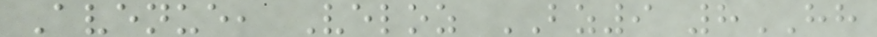Avenue, Veloz BZ9 8HH
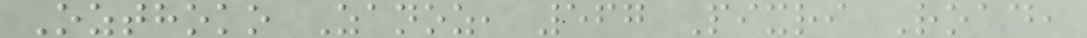Ozthoko Zanoz, 567 Pixri Road,
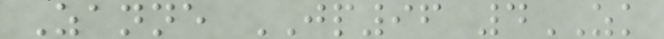Zanne JP96 4ZK
